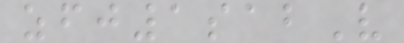zfj1sabV
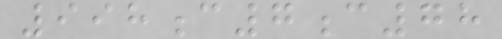998c7c78
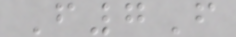F7F
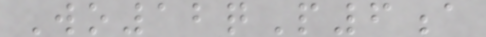Wo12qP6a
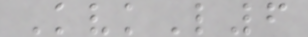KvkL6
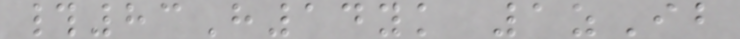#83H14yk 1zIb
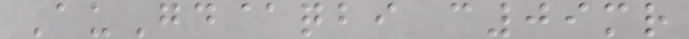AuGd@qbi c09mr
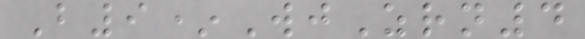B9*WjZrn4
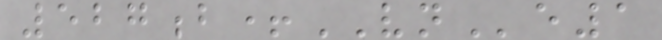527b+VNe1
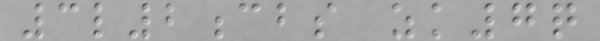3l2cbs zk7q
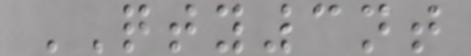QTY3nt
